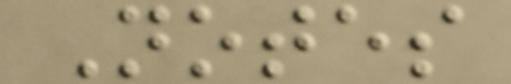Notes
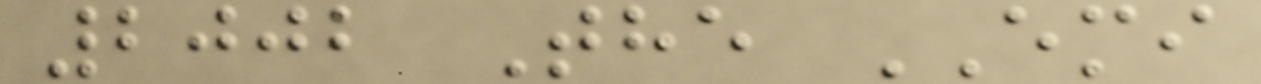2002 The EMI
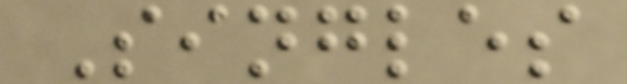Singles
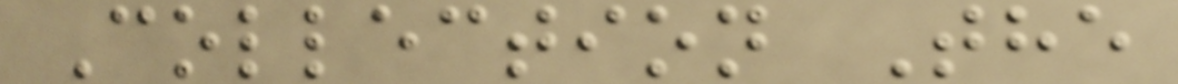Collection The
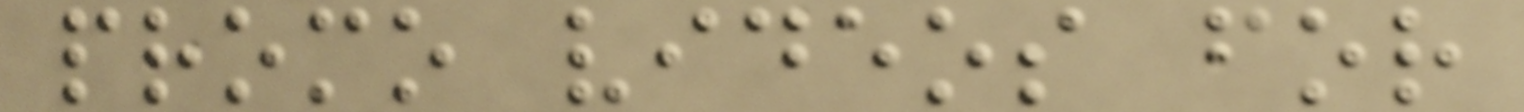promo videos for
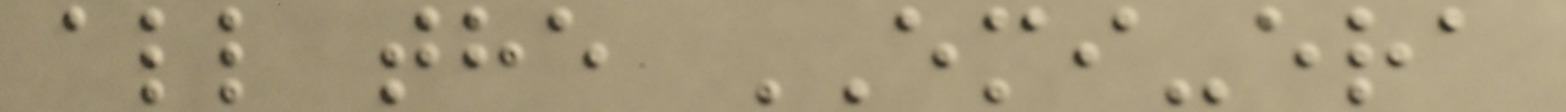all the EMI-era
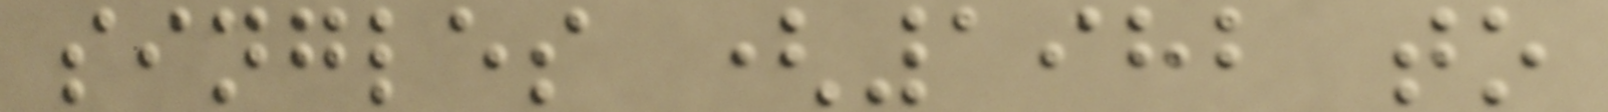singles (1982 to
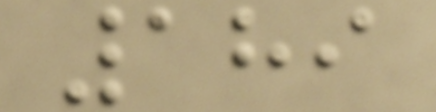189
